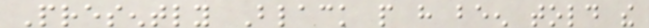Presently Black people have been told the
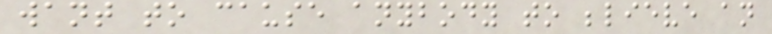want to cause anybody to believe an
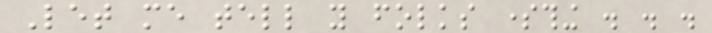Let me tell you folks something . . .
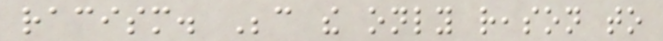racism. Because the only reason to
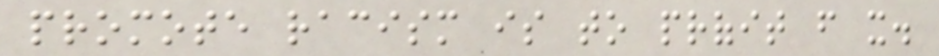promote racism is to profit from it.
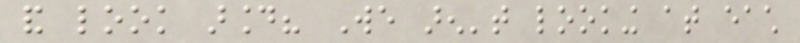and look around? We aren't looking at each
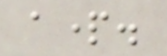apart.
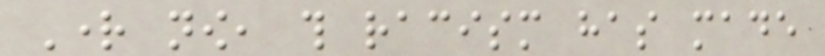Right now, this racism has made
